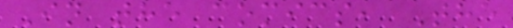In the comics, The
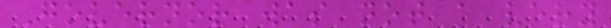Governor was not a very
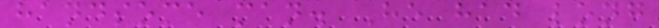handsome man. He had long
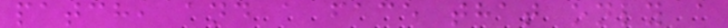patch, and a face that only a
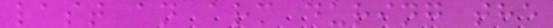last an arm during the
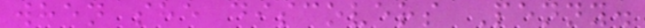when she discovers Penny.
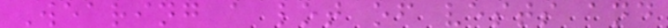Wearing a lot of vests and
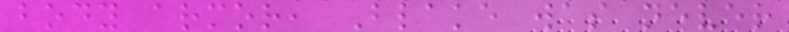body armor, Blake was never
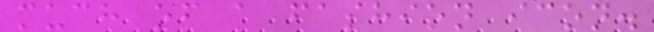much of a fashion icon.
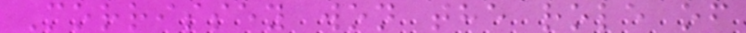Morrissey won the role of
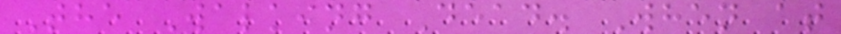The Walking Dead. When at
